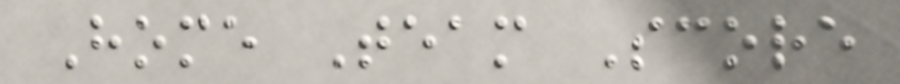Home Team Score
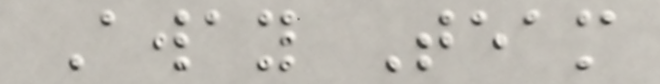Away Team
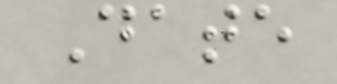Date
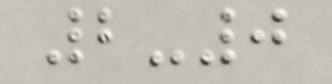2-0
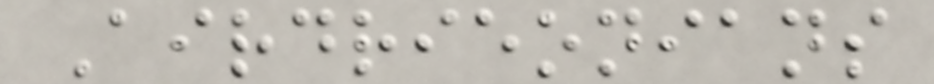Airdrieonians
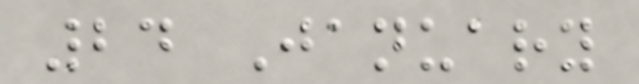24 January
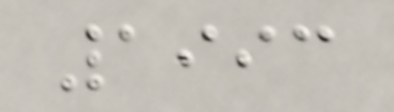1993
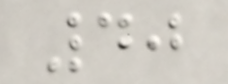40
